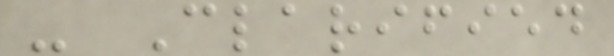- Clarified
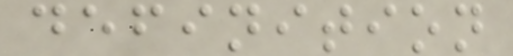definition
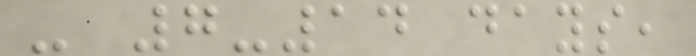- 7-14 days,
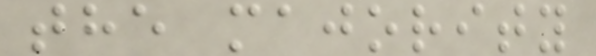the majority
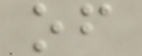of
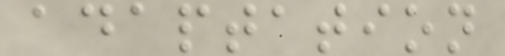adaptation
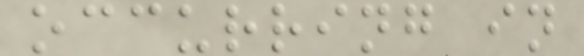occurring in
